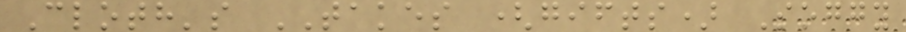Cloth's TAKES (gifts) Soggy
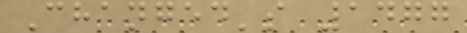Changed's 1477
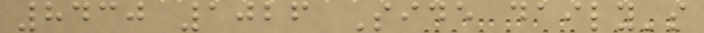8430 1026 Side daily's
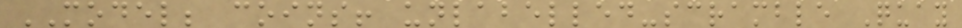MODEL; coins! unlabelled-scramble Quay
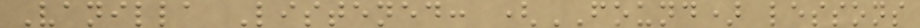Vanilla Listened: (FOUND) lessons
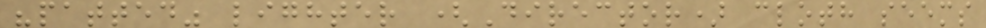"patted" lighter (Director) cloth seems
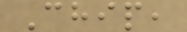Chip,
